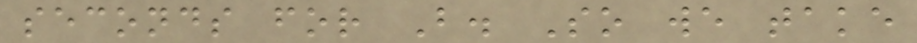seconds for B. So we take
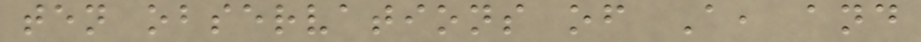ten observations of A, and
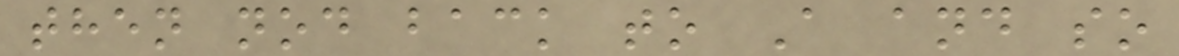then nod back to A and so
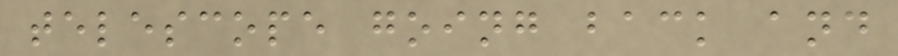telescope going back and
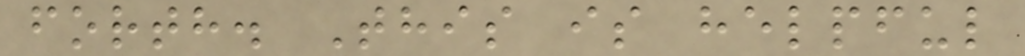forth. This is helpful
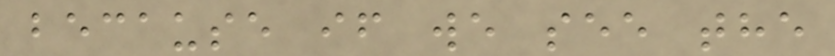because if we see the
